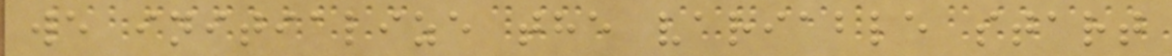we initialize the variable start
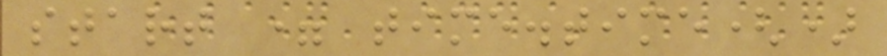start = time.time()
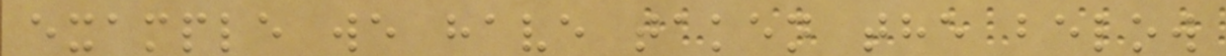example we have taken the below
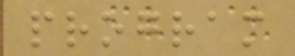program
